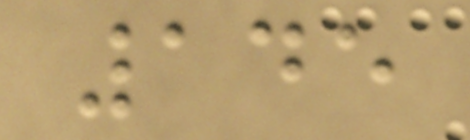145
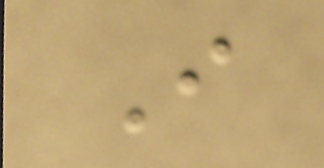I
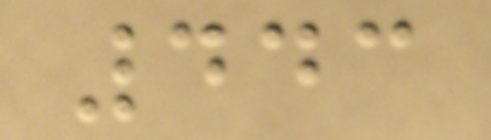443
